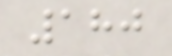180
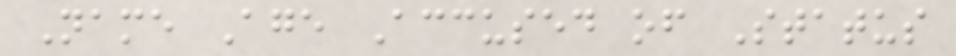Name Age Accused of Status
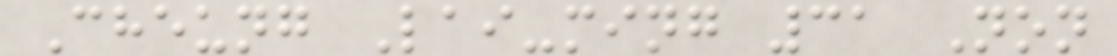Cheung Lai-ming 31 Non
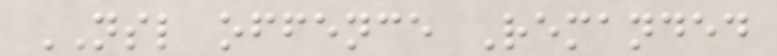NSL offence Remanded
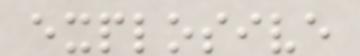explosive
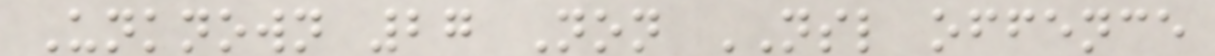Unknown 27 Non NSL offence
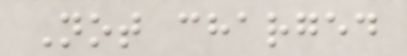Not charged
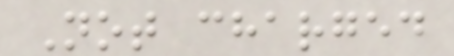Not charged
